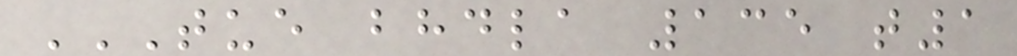TUE BHDLA 135 T1
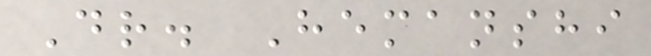Dr. Hemanshi
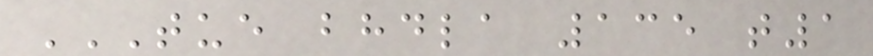TUE BHDLA 135 T1
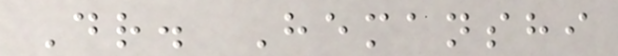Dr. Hemanshi
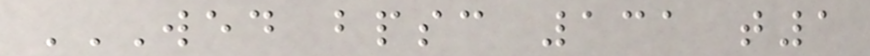WED BPSC 131 T1
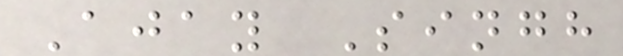Ajay Singh
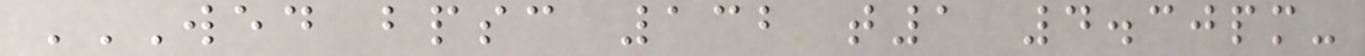WED BPSC 132 T1 4.30PM-
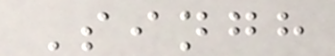Singh
